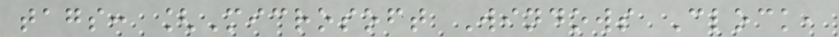tags: [Microsoft Windows Clock,
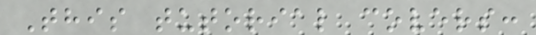This tutorial covers:
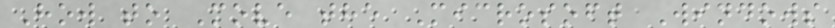How to Move the Microsoft Windows
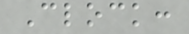Clock:
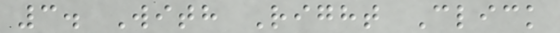3. With Right Click
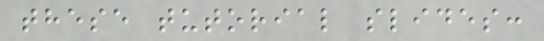these tutorial slides:
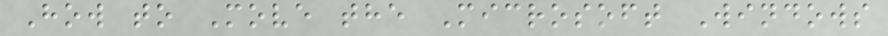How to Move the Microsoft Windows
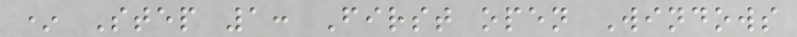* Step 1: First open Windows
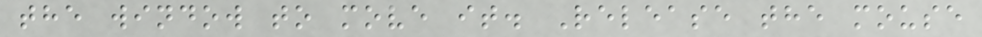the window to move it. Release the mouse
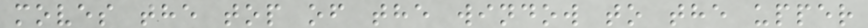moves the top of the window to the upper
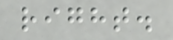right.
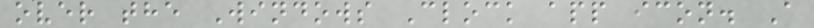over the Windows Clock app icon. A
